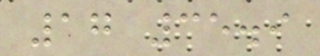17 35.9
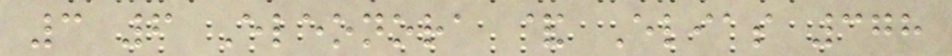3 6 Eleonora & Elias 378
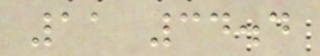11 34.4
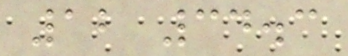12 34.3
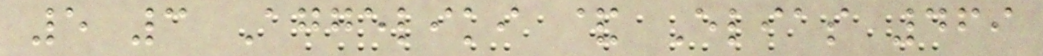5 3 Aggeliki & Elias 469
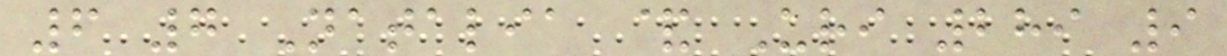6 7 Natalia & Uri 289 9
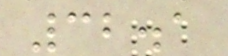32.1
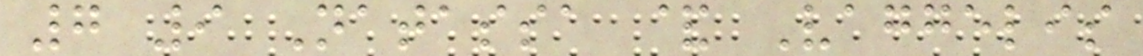7 9 Natassa & Vaggelis
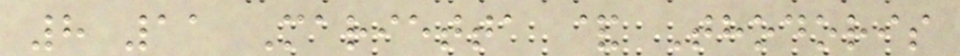8 11 Marietta & Thodoris
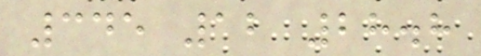345 12 28.8
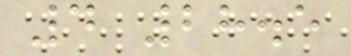4 28.5
